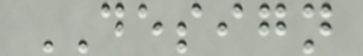DESIGN
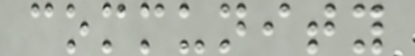community
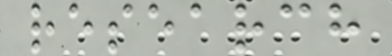research
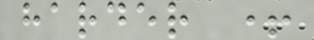harder +
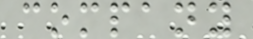company
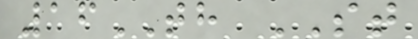16TH ST
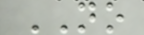NO
